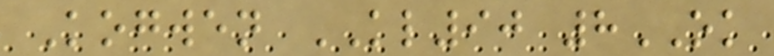Kogwen KL90 8OK
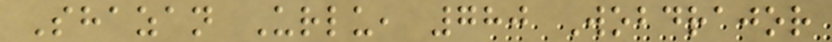Shazan Urlu, 780 Wobdrajor
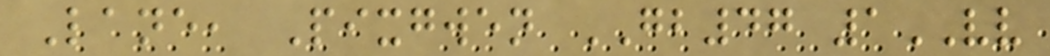Lane, Pixgwen GB47 1VV
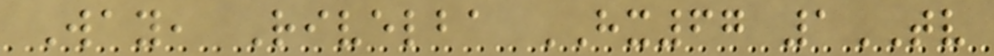Way, Rivelba HX67 1TV
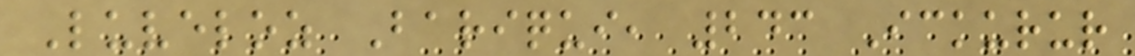Luveloz Bariqui, 243 Ickurur
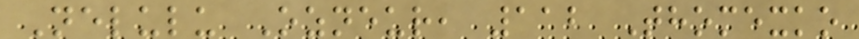Nelulu Ozneur, 112 Thomexko
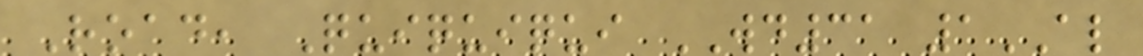Road, Quiquiqui WD31 1AL
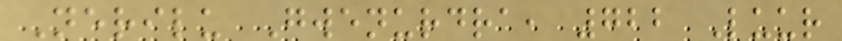Nerilu Gwenurdra, 722 Luur
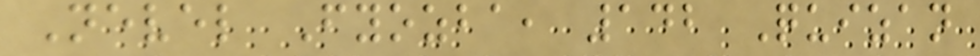Nevel Fyozba, 142 Quizan
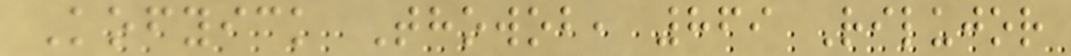Kofyick Thowob, 869 Rilujor
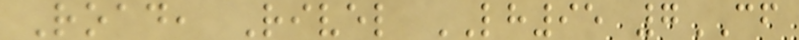Road, Rivel LH95 7CF
